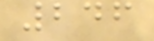246
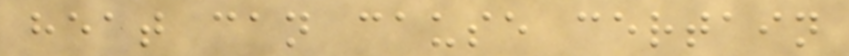heat can cause certain
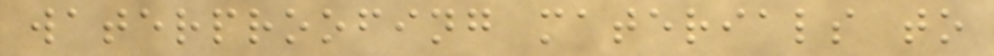waterproofing materials to
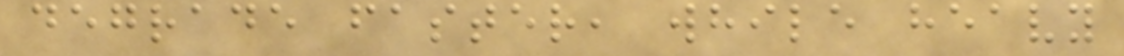degrade faster, while heavy
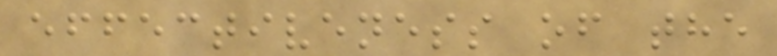effectiveness of the
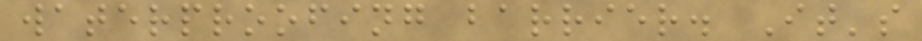waterproofing barrier. It's
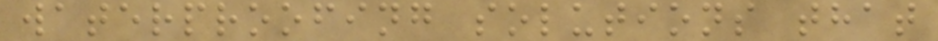waterproofing solutions that
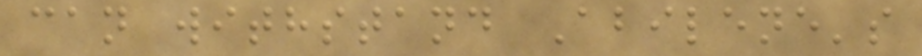can withstand Abilene's
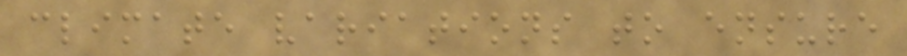climate variations to ensure
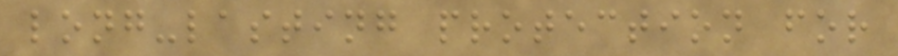long-lasting protection for
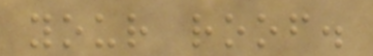your roof.
